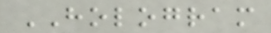HOLOGRAM
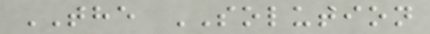THE SOLUTION
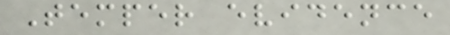Temper evidence
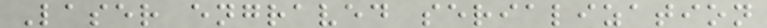Laser engraved serialization
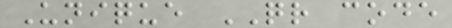Unique QR code
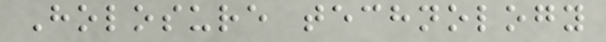Holosure technology
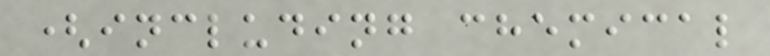(including chemical
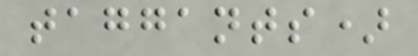taggants)
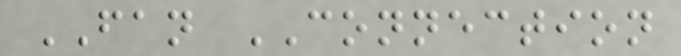FAN CONNECTION
